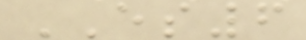ES6
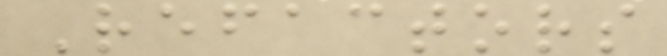Refactors
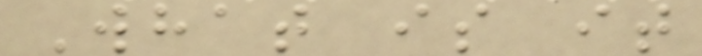What is it
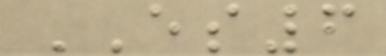ES6
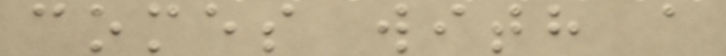comes with a
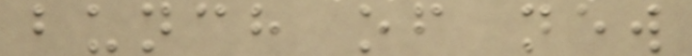bunch of new
